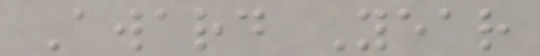Award Year
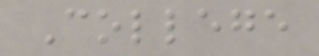College
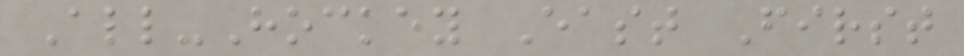All-Hockey East First
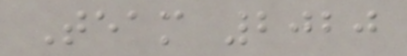Team 2020
